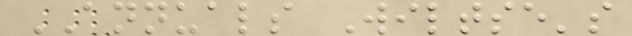ANNUALS Wiltse's
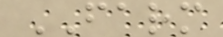FARM
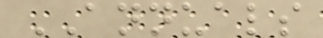ANNUALS
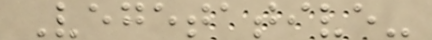Vegetative-
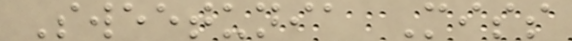Sweetunia Miss
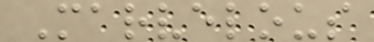Marvelous
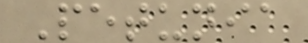Petunia
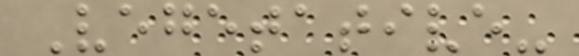Vegetative-
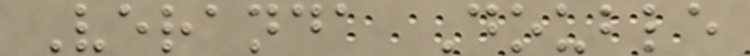Veranda Double
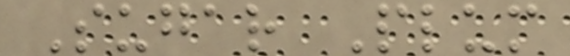Sugar Plum
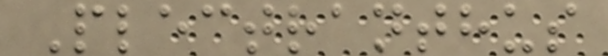Plectranthus
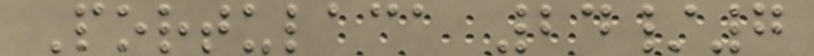Portulaca 24/7
